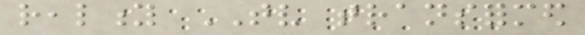reality TV transformed
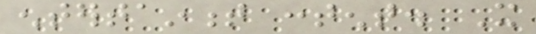entertainment content. It
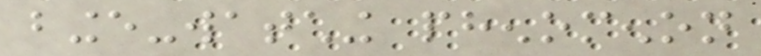binge-watching phenomenon
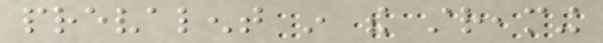prevalent in the streaming
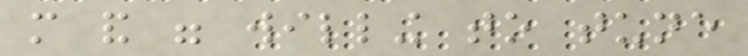more and were willing to tune
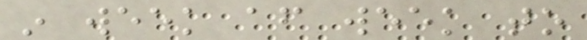in week after week to
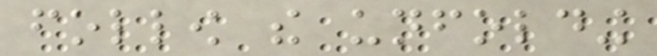follow the unfolding
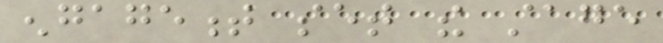engagement set the stage
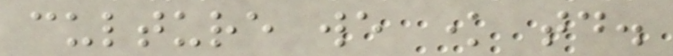culture we know today.
